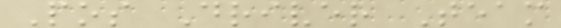Pos Driver Team
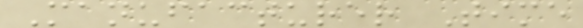Manufacturer Time
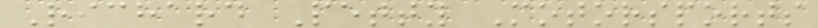Richard Petty Motorsports
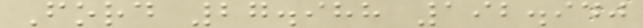Ford 27.988 192.940
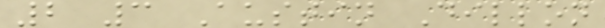2 3 Austin Dillon
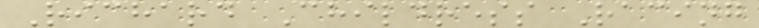Richard Childress Racing
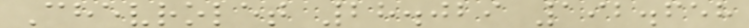Chevrolet 28.029 192.658
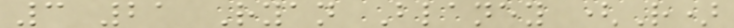3 21 Ryan Blaney (R)
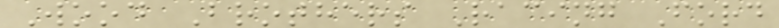Wood Brothers Racing Ford
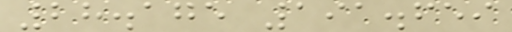28.175 191.659
